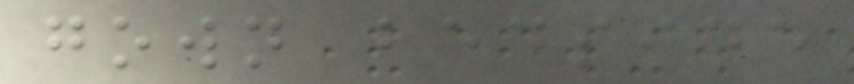gown bedside
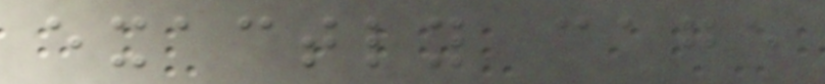exactly cage
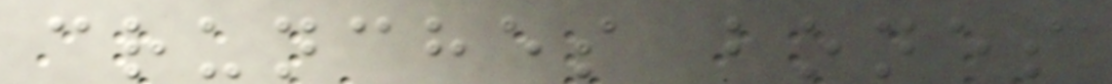crunches bones
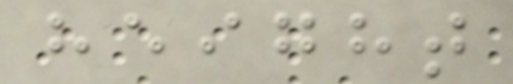height
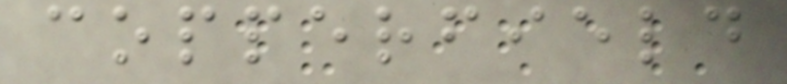copperfield
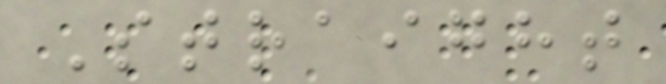Straight
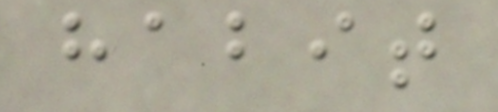habit
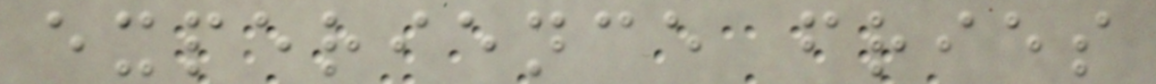experience fries
